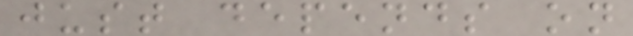just depends on
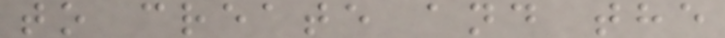to create and the
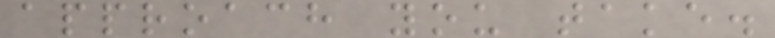approach you take.
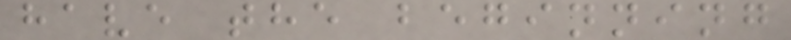have the beginning
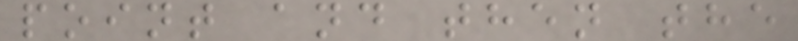point and then the
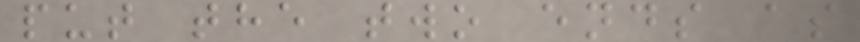put the two ends as
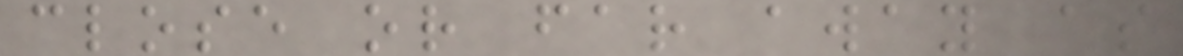close or far away as
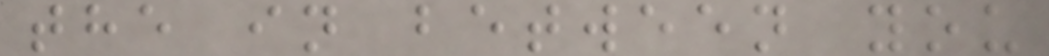the in between you
